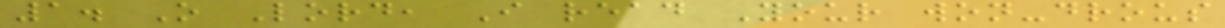1. O Lord, I read Your won-drous
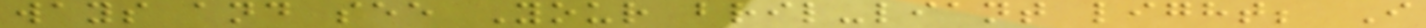ways and see Your bril-liant light; I
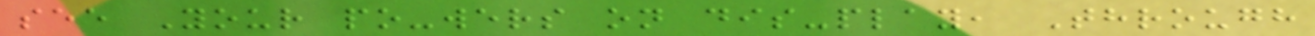see Your po-wers on dis-play, Through
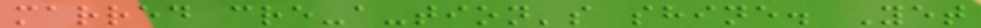marred cre-a-tion's shine. Yet
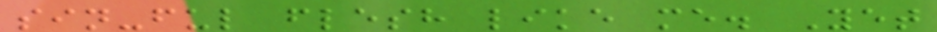sin-ful flesh like me. Yet
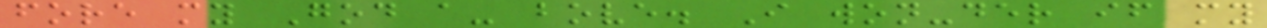fore my God a- bove. I won-der if my
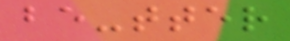be-tter
